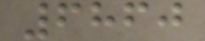6860
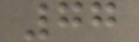77
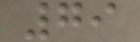79
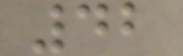42
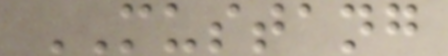MUSTANG
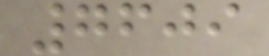7609
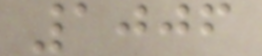1006
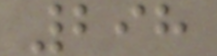298
